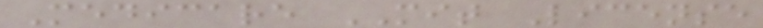Medicare MIT License
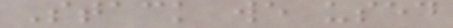Stack we used
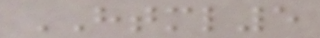HTML5
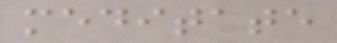meditate
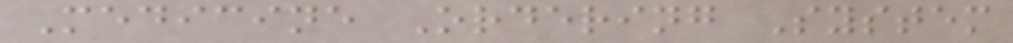Medicine Ordering System
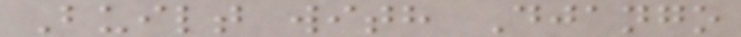Built with Django
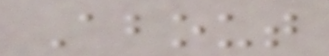About
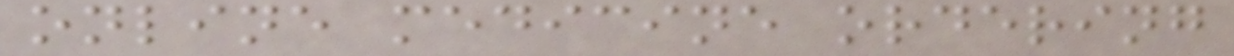online medicine ordering
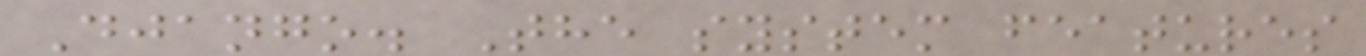Django. The system features
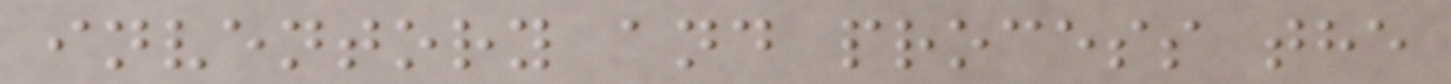inventory and process the
